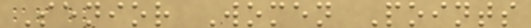Senior Women Points
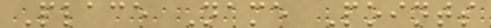Place Name Points
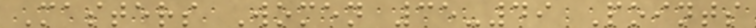Masters Women 35-49 Points
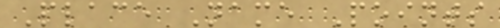Place Name Points
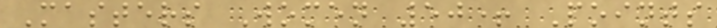Masters Women 50+ Points
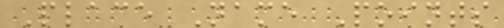Place Name Points
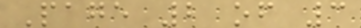Page 2 of 3
